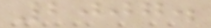2007.
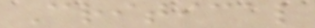Critical
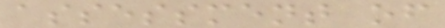assessment of
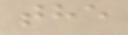the
